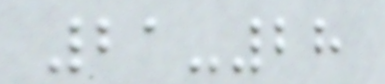21-28
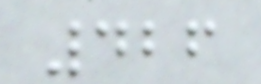426
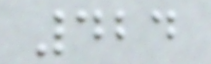424
